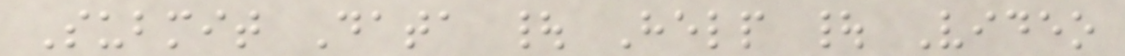Submit Data | Help | Video
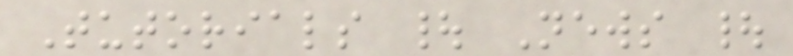Tutorials | News |
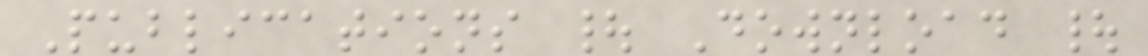Publications | Download |
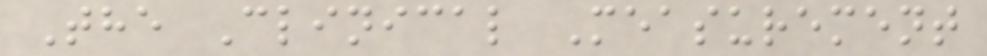The Clinical Measurement
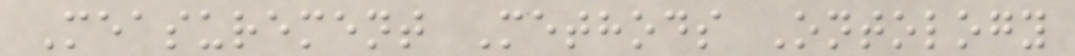Measurement Methods Ontology
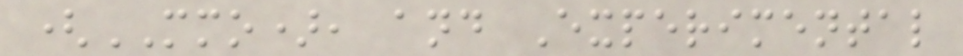(MMO), and Experimental
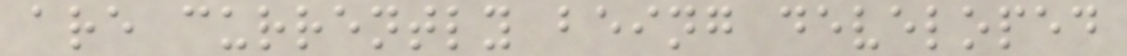are currently being developed
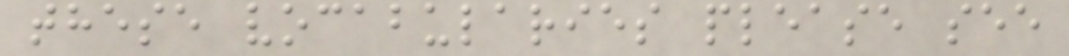these vocabularies please see
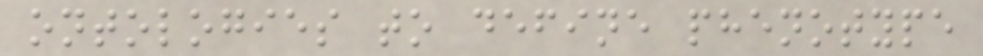ontologies to define phenotype
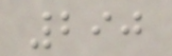290
